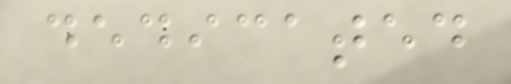dedicated
